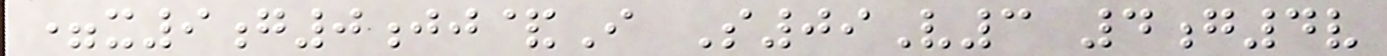=x9g0jj&I S09V3 4g4v
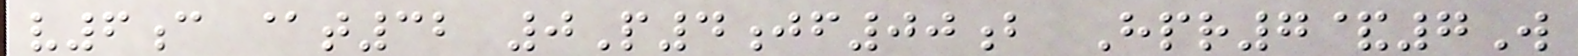v6c @t32 0P4jf00b Hpr7&7W
